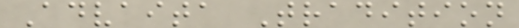Advaita Tradition
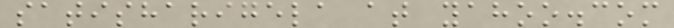satisharigela at yahoo.com
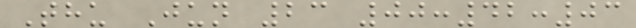Thu Jun 23 00:42:03
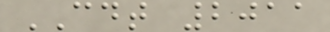CDT 2011
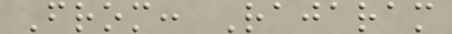From: Rajaram
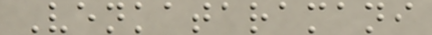Venkataramani
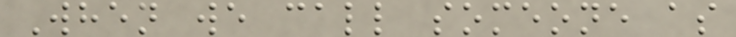When we call someone as
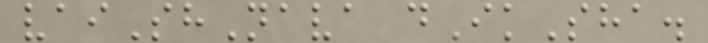vaiShNava dIkSha.
